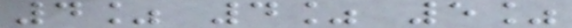4% 4% 5%
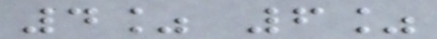4% 6%
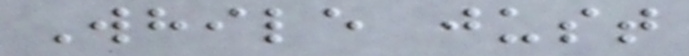While just
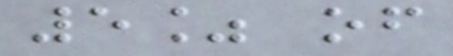5% of
